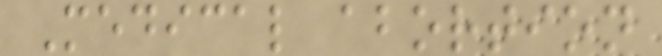Medical abortion
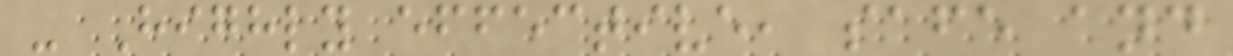- Highly effective, safe and
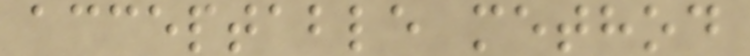acceptable method
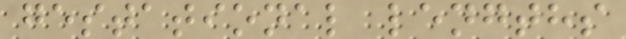gestational lengths
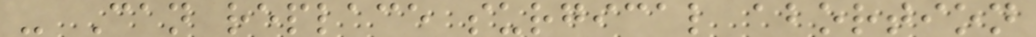- Can replace surgical abortion
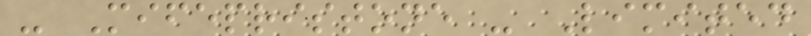- Mifepristone - Limited
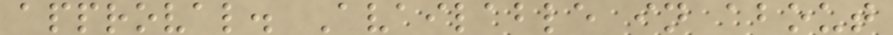approval. Available in about
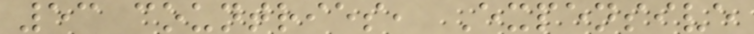53 countries, Expensive
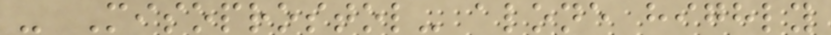- Misoprostol- alone highly
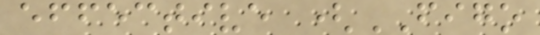effective (FIGO
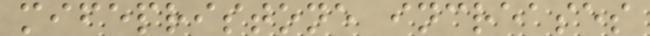mifepristone increases
